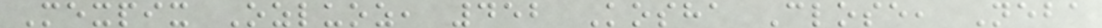Mexpix Ozluoz, 452 Kosha Close, Neba
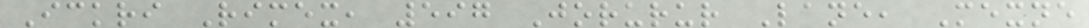Ickri Rimex, 597 Jorurur Lane, Mexne
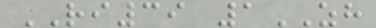RI39 1ZH
